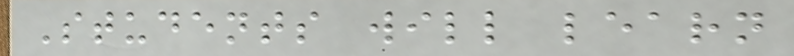Students will learn
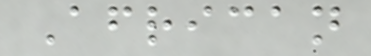African
